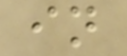in
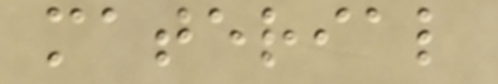material
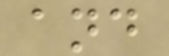and
